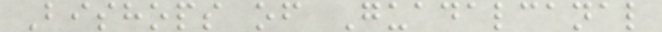Bishops of Guadalcanal
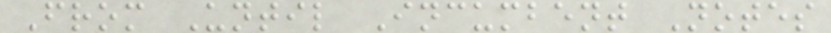From Until Incumbent Notes
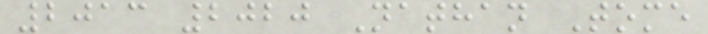2013 2020 Nathan Tome
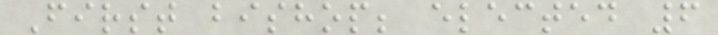First bishop; elected 6
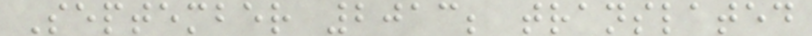September 2013; translated
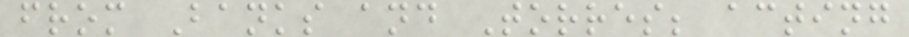from Banks and Torres; acting
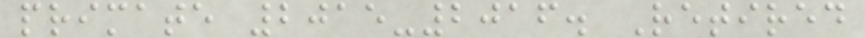primate 2015-2016. Retired
